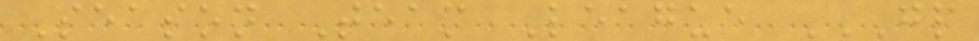Season Team League GP
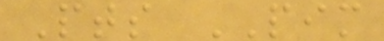Pts PIM
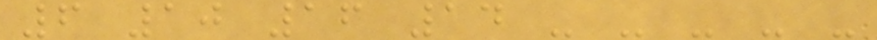6 10 16 14 - - - - -
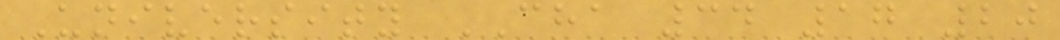University CHA 34 17 20
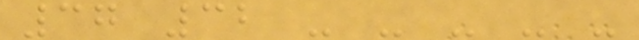37 32 - - - - -
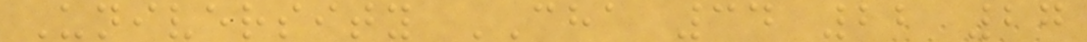University CHA 34 22 27
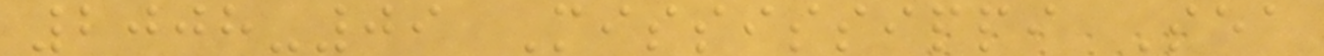2008-09 Mississippi Sea
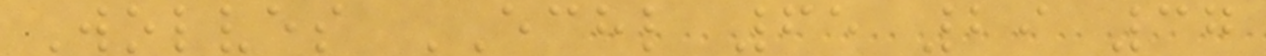Wolves ECHL 65 29 37
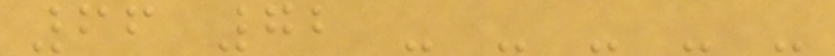66 72 - - - - -
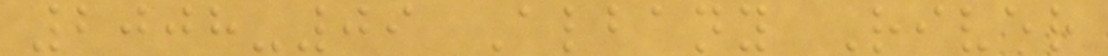2008-09 Albany River
